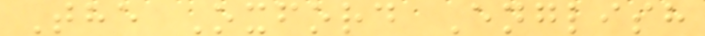The Oxford English
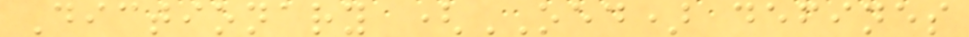Dictionary (OED) defines
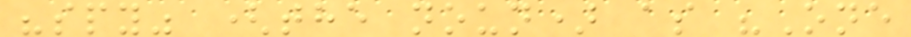"spy" (the noun) as "One
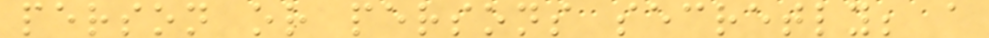person or persons secretly; a
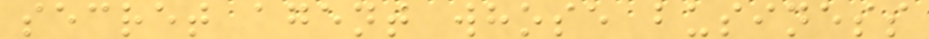secret agent whose business
